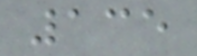135
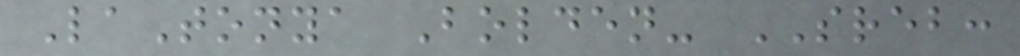LaTonya Bolden- SREB:
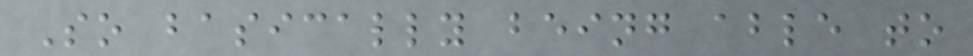So basically being able to
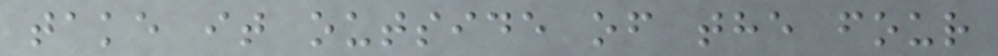take it outside of the four
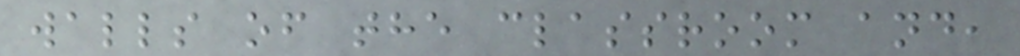walls of the classroom and,
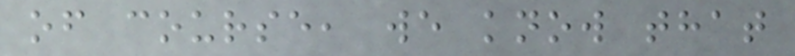of course, we know that
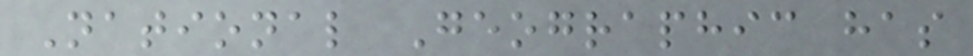National Geographic has
